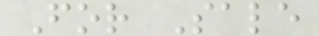For Sale
